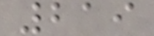219
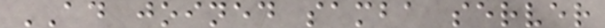AD joined samba server
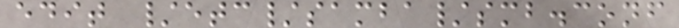edit /etc/samba/smb.conf
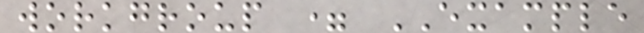workgroup = EXAMPLE
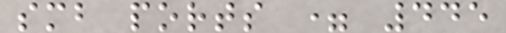smb ports = 445
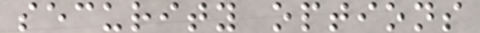security options
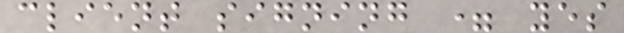client signing = yes
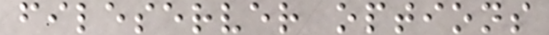fileserver options
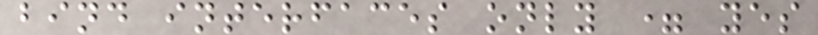bind interfaces only = yes
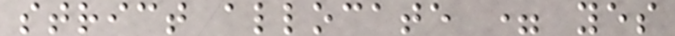strict allocate = yes
